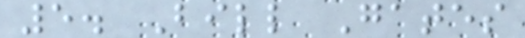5. Bill Gates
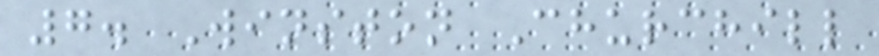7. Winston Churchill
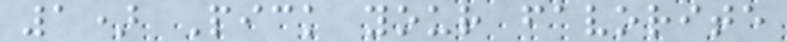1) Pick your favorite
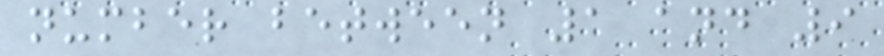number between 1 and 9
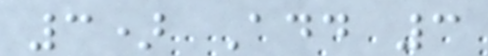3) Add 3
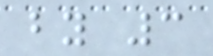by 3
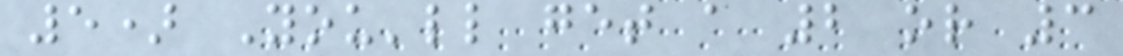5) You'll get a 2 or 3
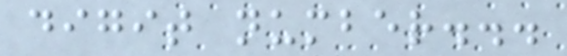digit number...
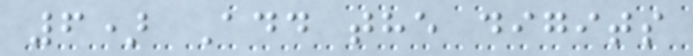6) Add the digits
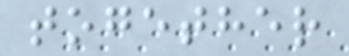together
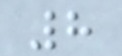8
